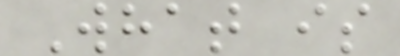What is
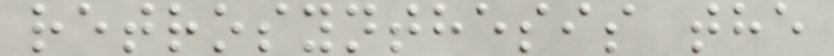retrosynthesis the
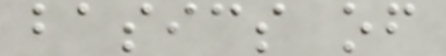basics of
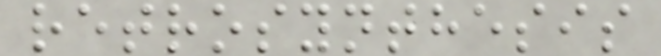retrosynthesis
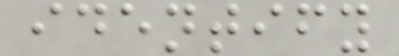identify
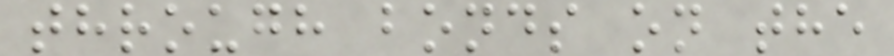through bonds on the
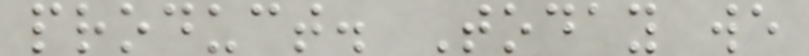product. Today we
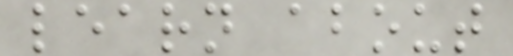learn about
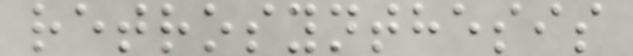retrosynthesis
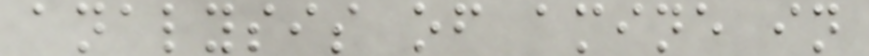analysis of amine in
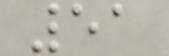51
